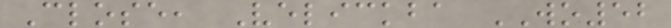Close, Velickba WO52
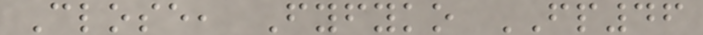Close, Fyfyko FP46
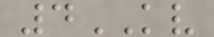4KV
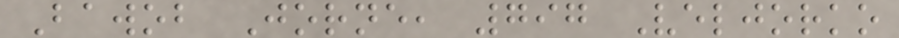Bawob Jorne, 797 Veljorko
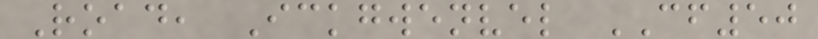Road, Ickgwenvel CF50
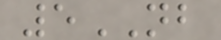5NB
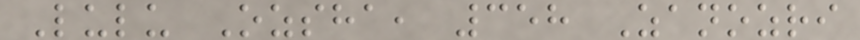Lulu Ozsha, 358 Zanozri
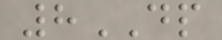8DP
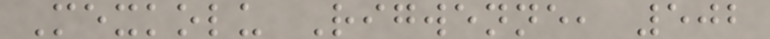Mexkolu Rigwenne, 502
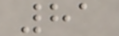81
